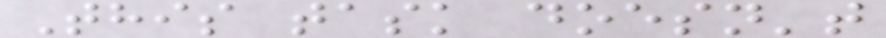This task doesn't
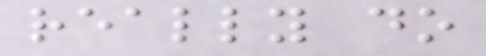really do
